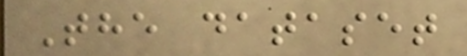The dataset
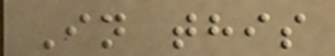In this
